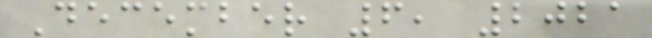December 6, 2021
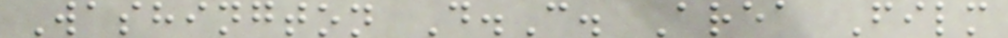Washington D.C. Area Film
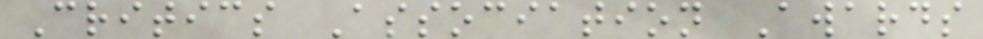Critics Association Awards
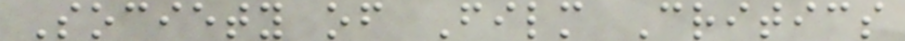Society of Film Critics
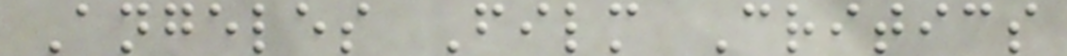Angeles Film Critics
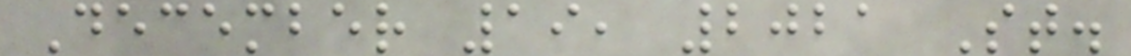December 19, 2021 St.
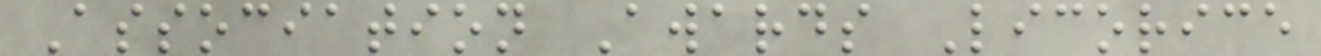Association Awards Licorice
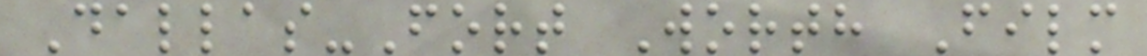Dallas-Fort Worth Film
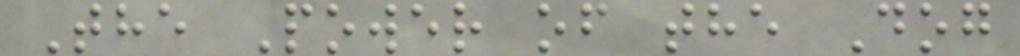The Power of the Dog
